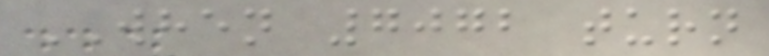WHEN 7072 turn
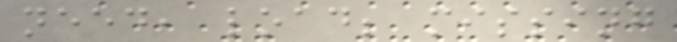need, load; missing
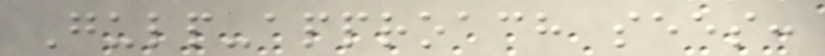Gulp-approach sees:
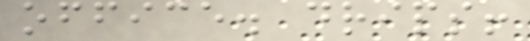office. drips!
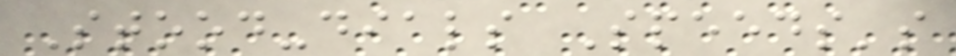Stood-dials Speeds's
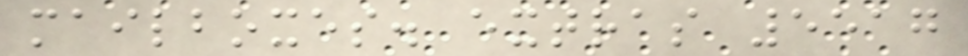mailboxes. extras 5517
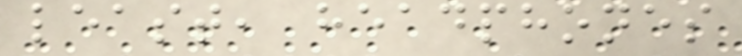least, headphones
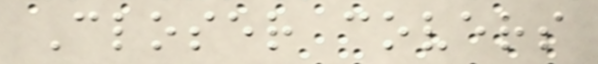Closer covers
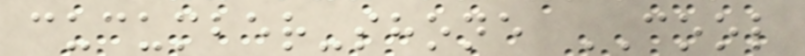cucumber-shone COOL
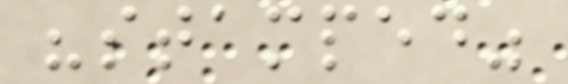"stamped"
